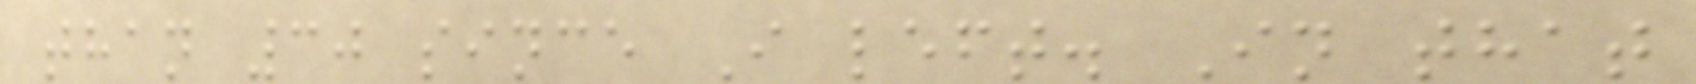than 30 since I left. In that
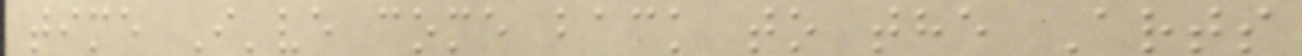time I've come back to the Arts
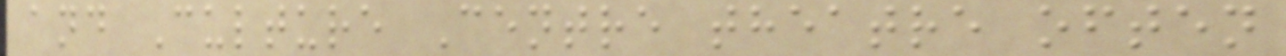and Culture Centre theatre often
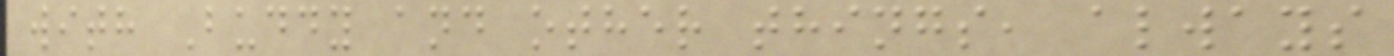with Buddy and other things, always
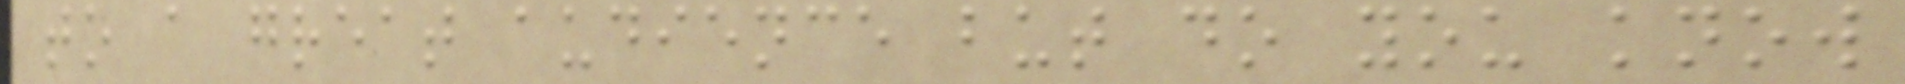to a great audience but do you know
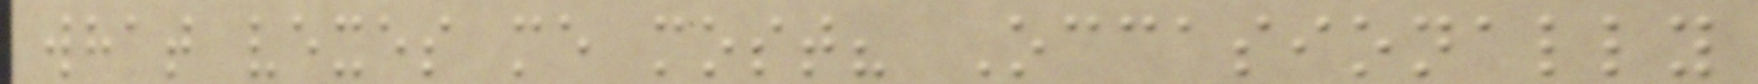what vexes me most? Occasionally
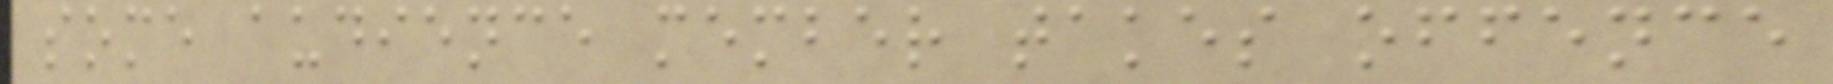some audience member takes offence
